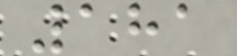181
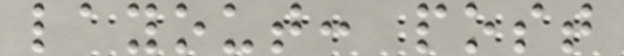layout: post
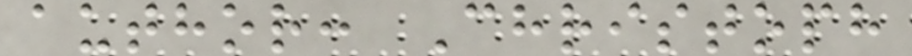author: Christoph
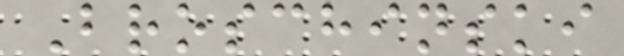Broschinski
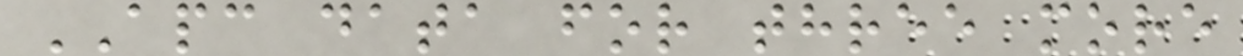APC data for three more
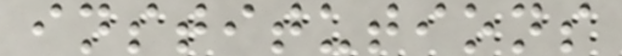institutions
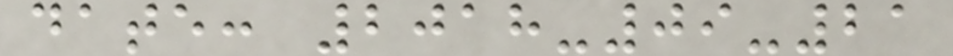date: 2018-09-21
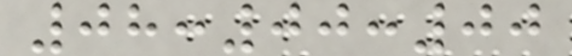08:00:00
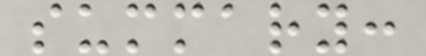summary:
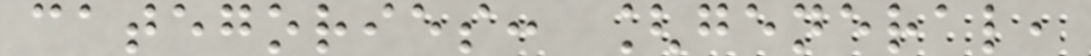categories: [general,
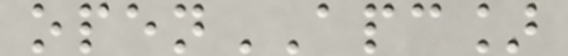openAPC]
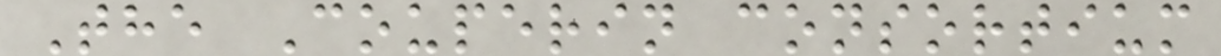The Couperin consortium
